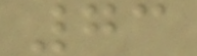73
